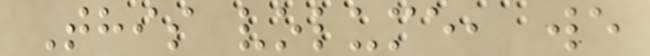This volume, we
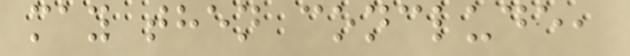may then conclude,
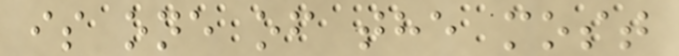is one of the most
